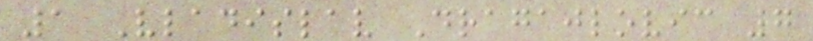1 Vladislav Dragajlovic 7
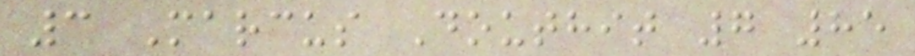3 Marcus Douthit 7 85
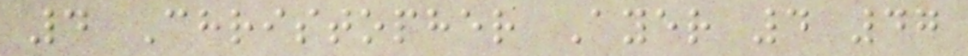4 Christopher Ayer 4 47
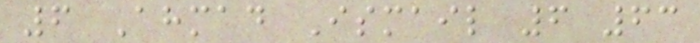6 Ahmad Ismail 6 63
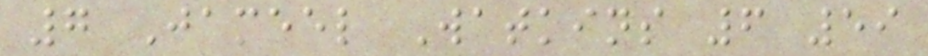7 Jameel Watkins 6 59
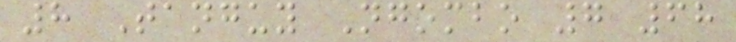8 Tanguy Ngombo 7 68
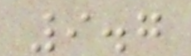9.7
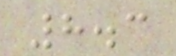8.3
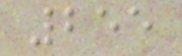255
